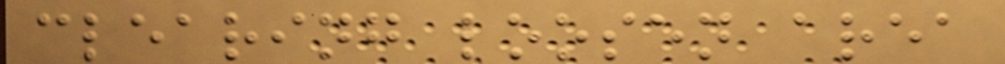clearing loosen area
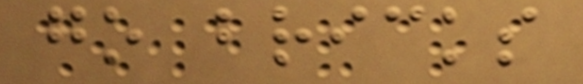go bricks
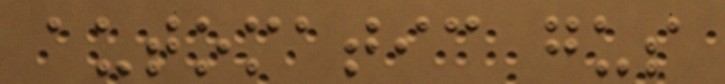automatic gus
